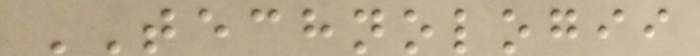TECHNOLOGII
